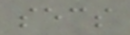secs
